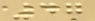47
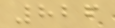826
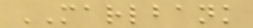MARLBANK
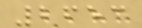2653
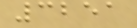3251
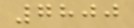7800
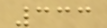333
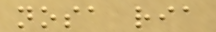nosa ria
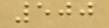500
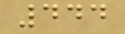444
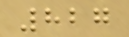827
